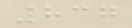837
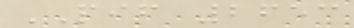PIF 2653
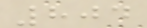804
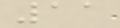11
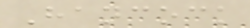Hancock
